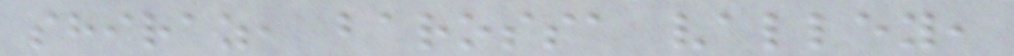shiraz, barossa valley,
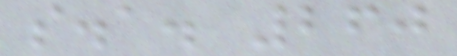s.a. 260
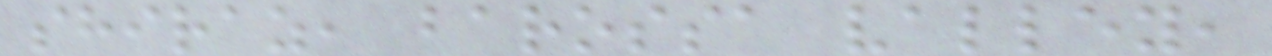shiraz, barossa valley,
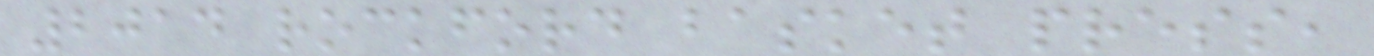2014 rockford basket press,
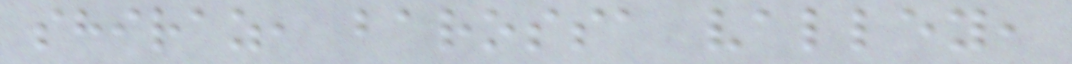shiraz, barossa valley,
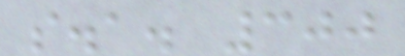s.a. 300
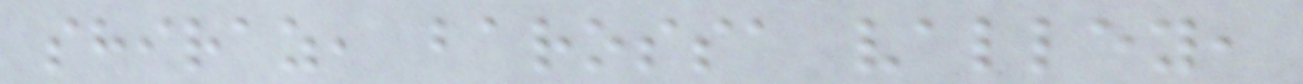shiraz, barossa valley,
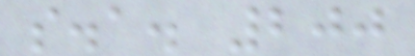s.a. 200
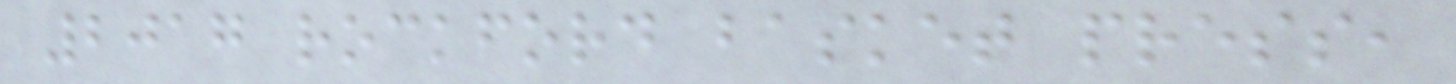2017 rockford basket press,
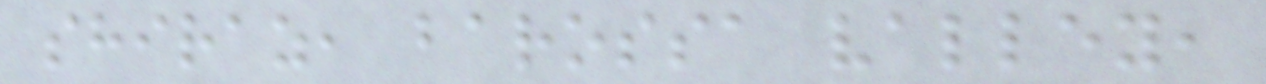shiraz, barossa valley,
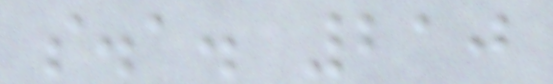s.a. 210
